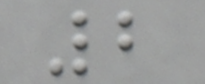2
